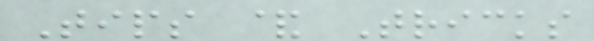Tips & Tricks
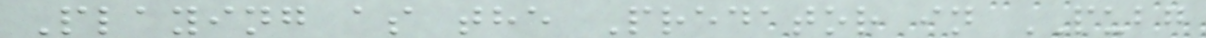Playing as the Predator in PUBG
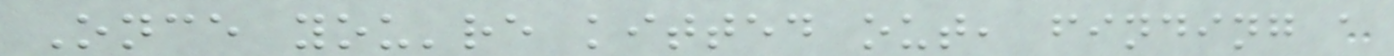Once you're kitted out, finding a
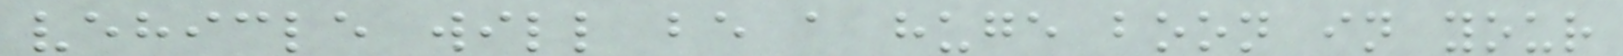vehicle will be a huge boon in your
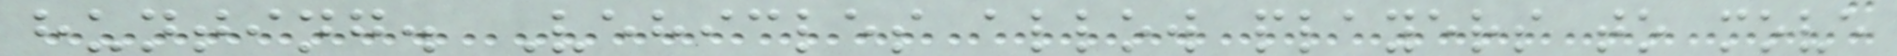hunting. Vehicles allow players to move
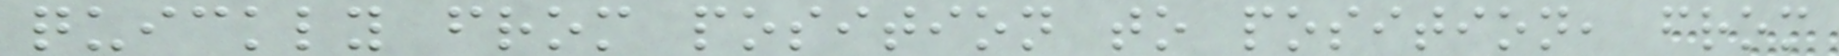quickly from position to position, from
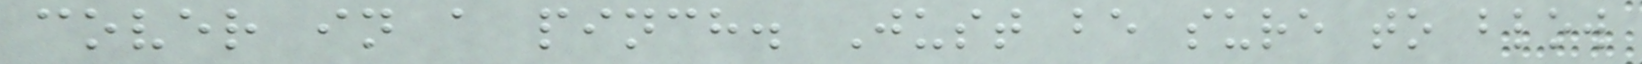cover in a pinch. Just be sure to blow
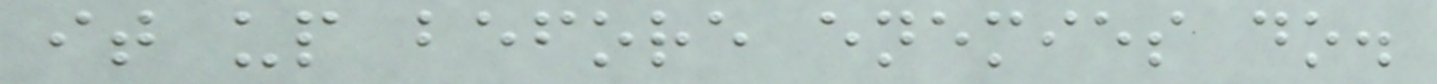it up before enemies do.
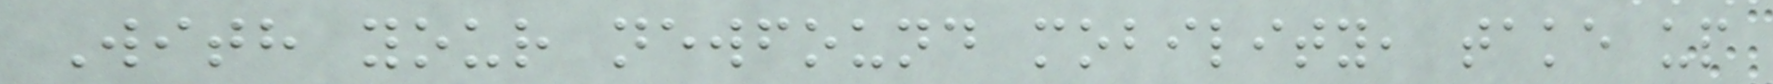With your newfound mobility, take up
